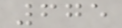675
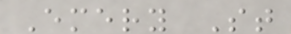Emery St
